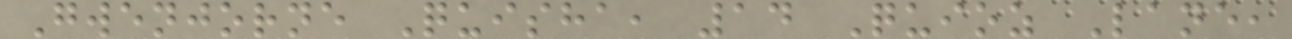Gwenjorne Quisha, 14 Quioz Lane,
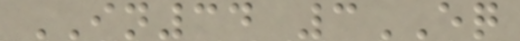IN34 3EQ
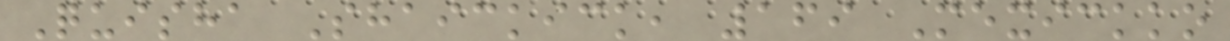Quisha Shaickick, 169 Mexickko
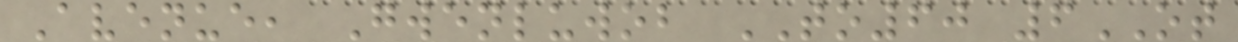Avenue, Gwenluwob TO60 6OT
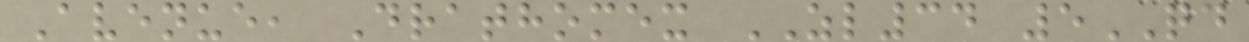Avenue, Drathomex ZL34 5QD
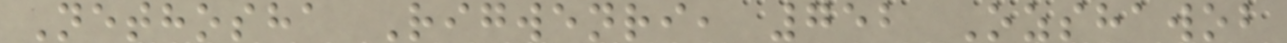Nethosha Rigwenri, 752 Ozshawob
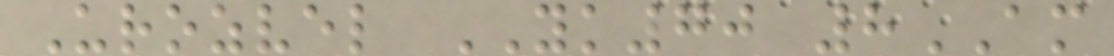Urozvel YK70 8AM
